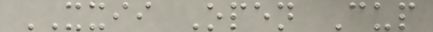XXII Open Cup
